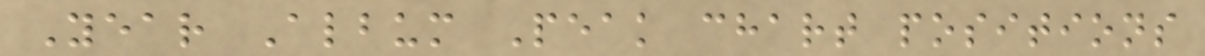Year Album Peak chart positions
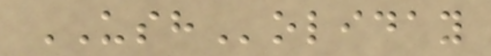USHoliday
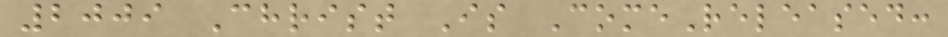2009 Christ Is ComeReleased:
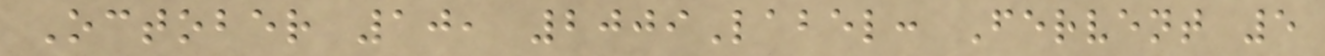October 10, 2009Label: Fervent 5
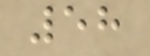58
